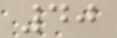40
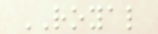ROYAL
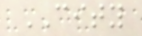CITY
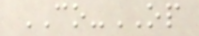CO-OP
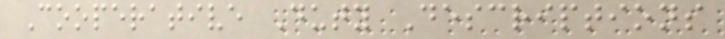Cooperative Duty Descriptions
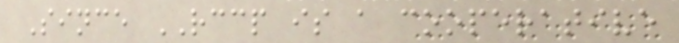Since RCCP is a cooperative
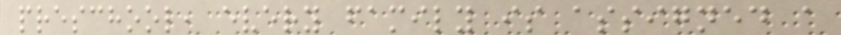preschool, every family is assigned a
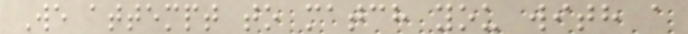We attempt to match you with a
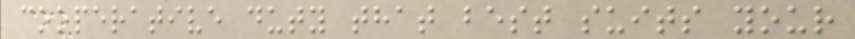cooperative duty that best suits your
